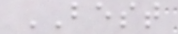BEST
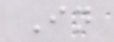In
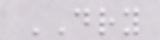DRY
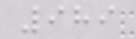989
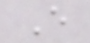E
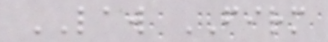LAW FIRM
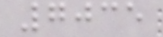7035
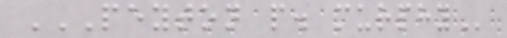PEYTON P. MURPHY
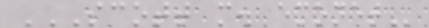SCOTT M. EMONET
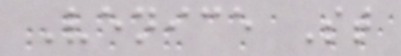Venice St
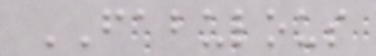FABULOUS
